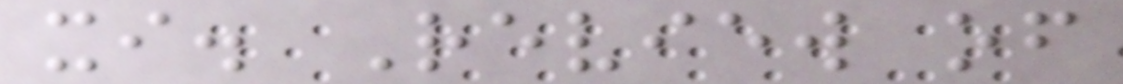xi. Review of
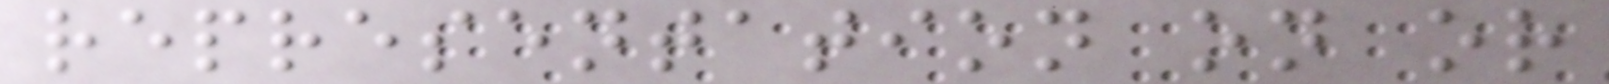representation on or
